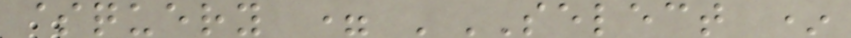$query = 'SELECT *
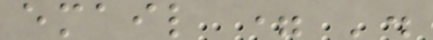email = '.
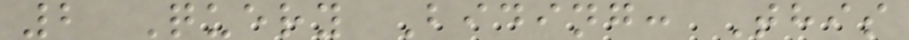2 Query Biding: This
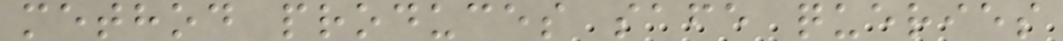method produces safe queries
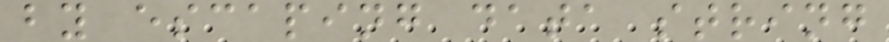by escaping data string
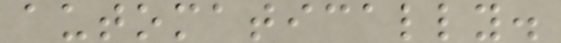automatically.
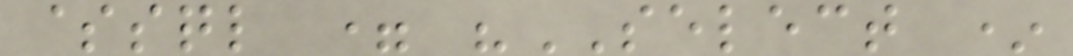$sql = "SELECT *
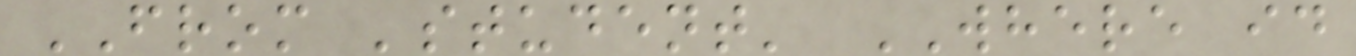FROM 'student' WHERE id
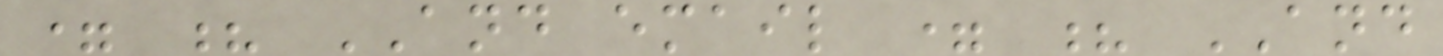= ? AND email = ? AND
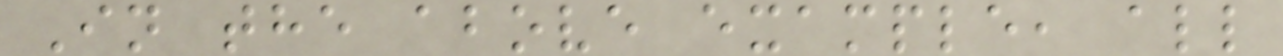In the above example, all
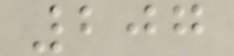207
